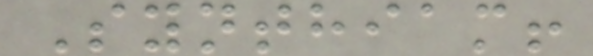Synthiam!
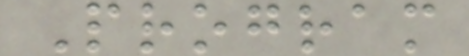Program
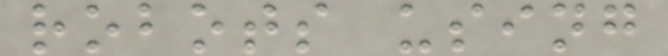robots using
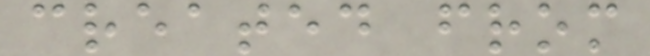created from
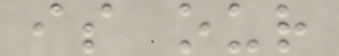is our
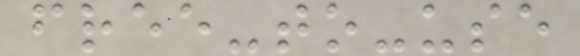free-to-use
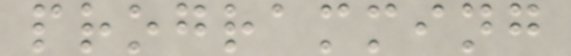programming
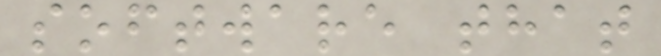software that
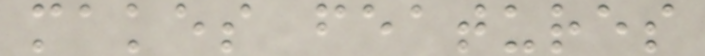makes features
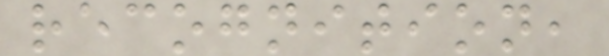recognition,
